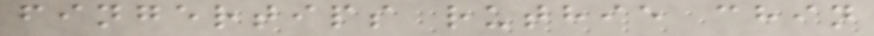fingertips ruthie chin
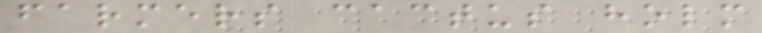farmers cactus holm
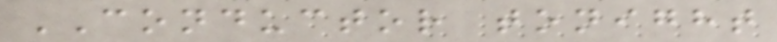CONDUCTOR tonight
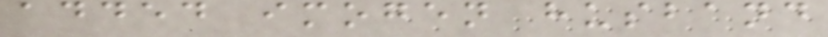added imogen husband
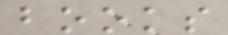books
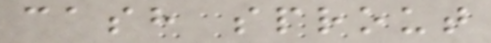cash sprout
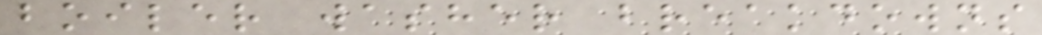boiler washer breakdowns
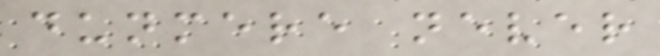dunmere never
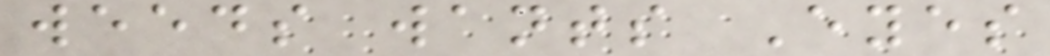weeds wants Eyes
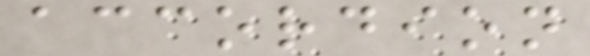accordion
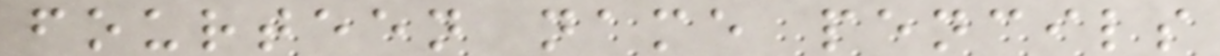fourteen name pencils
